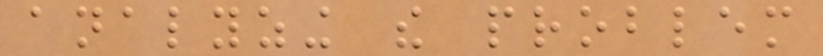analyzing the problem
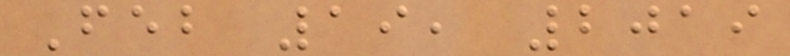Feb 19, 2019
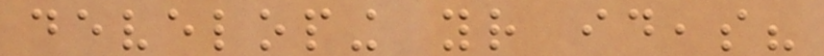developing your ideas?
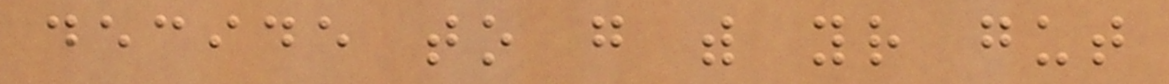decide to go with your gut
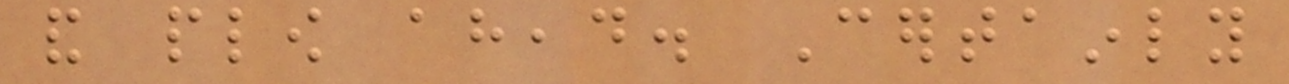and plow ahead. Certainly
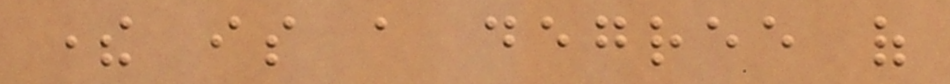there is a degree of
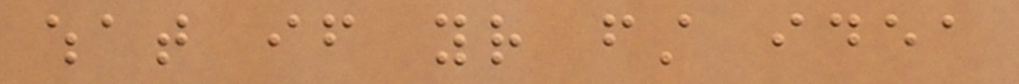what if your first idea
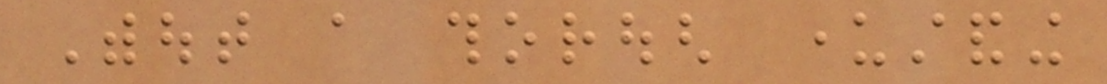Without a thorough understanding
